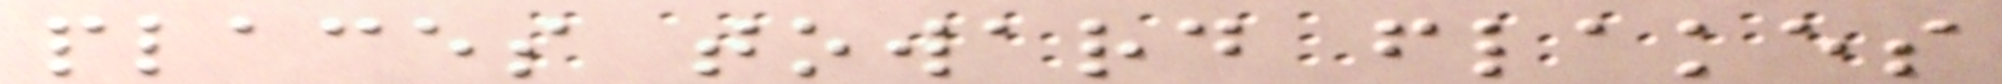places toward flakes
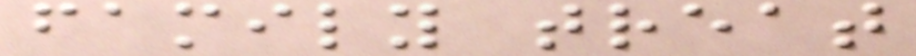family treat
